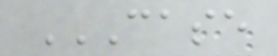CASE
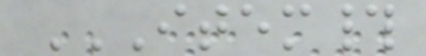ITEM#
